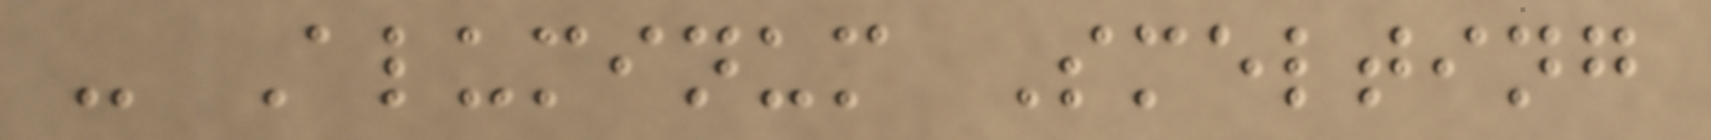- Aluminum Smelting
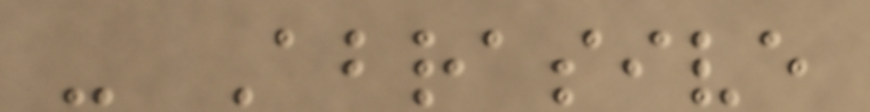- Abrasive
